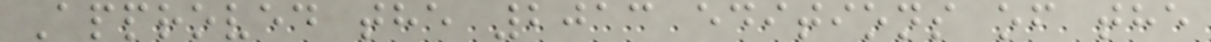Approved the 2013 editions of the
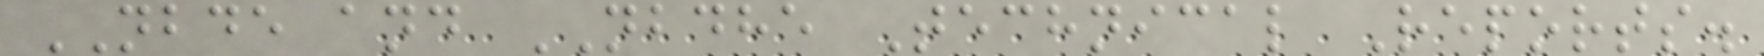NBDE and NBDHE Technical Reports.
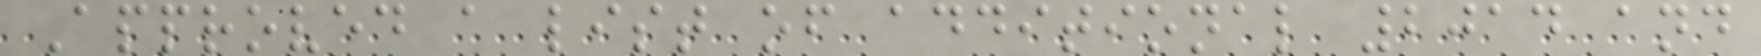Approved a list of additional 2014 and
